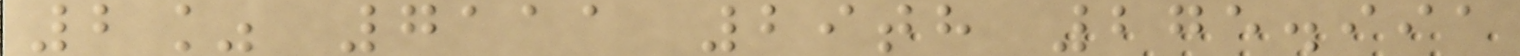2% 7111 29th 275.991
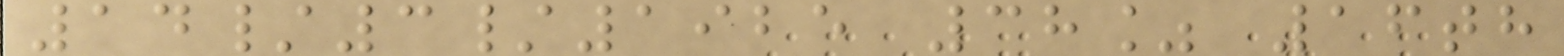14/3/1925 38% 16th
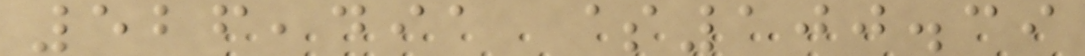526,491 $100.39
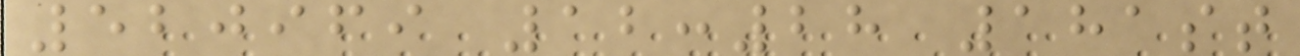520969 12:28 181st
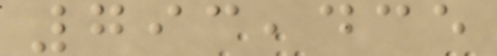793,435
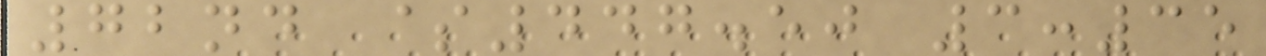72nd $447.50 3:35
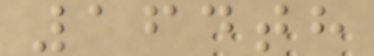164th
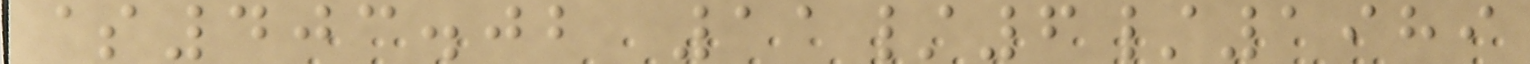$403.02 11/6/1989
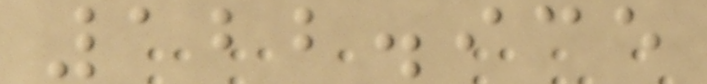122.935
